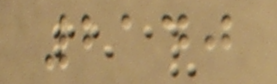2140
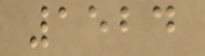1524
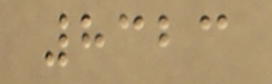8323
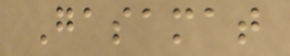Gasamat
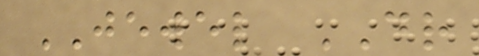JEWEL DR
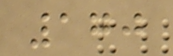170
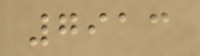7913
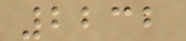2232
